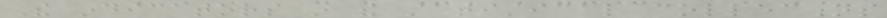The indicators in the statistical collections
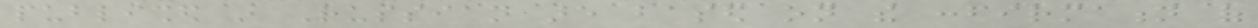published in Russian are based on the confirmation of
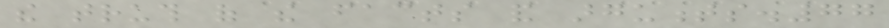the truth of the facts and arguments.77
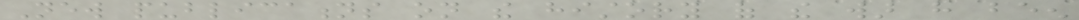New publications on the history of the war have been
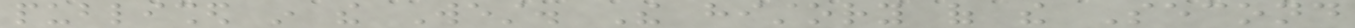published in the West. The history of the Second
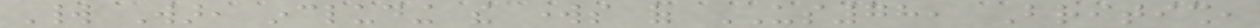World War, including the works of US78, British,
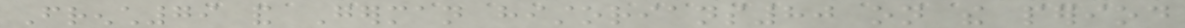French79 and German historians80 on the period
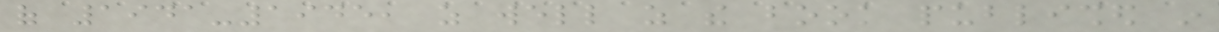of 1941-1945, as well as the book published in
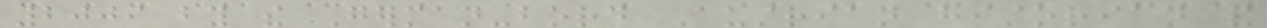2009 by the German-born Austrian historian and
